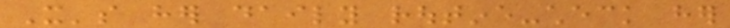It's her daily routine-check her
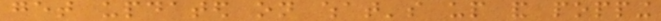get updated on what's up and popping
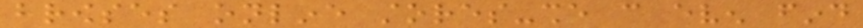browses online stores-she can even find
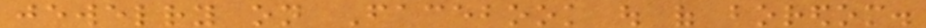jewelry on Facebook out of boredom.
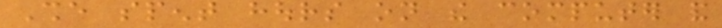She spent hours on the computer and
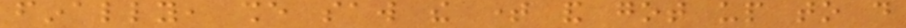finally, she saw the time and got up to do
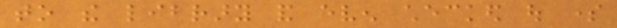to the library and even checked out some
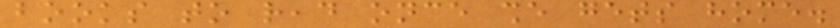books to read once she gets home.
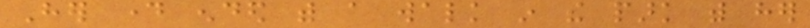Her day ended with a walk in the park with her
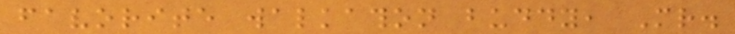favorite walkathon buddy, Mr.
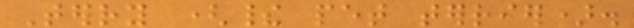Terry (their pet terrier).
